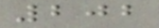202
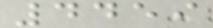4459
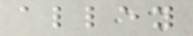alley
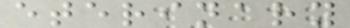eterinary
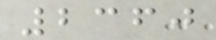2360
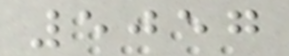5057
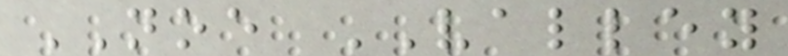NOE VALLEY
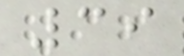39
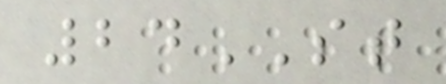24ST
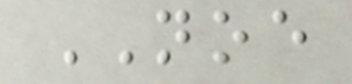NOE
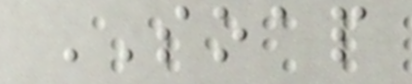SOAP
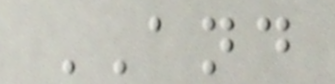AND
